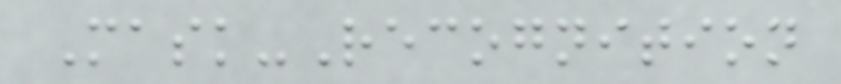Mask-Recognition
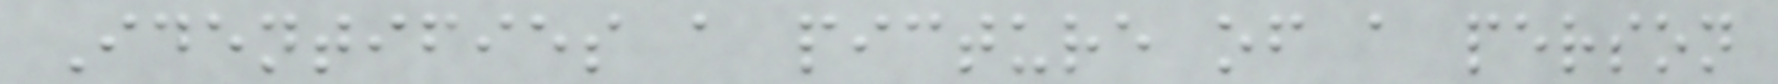Identifies a picture of a person
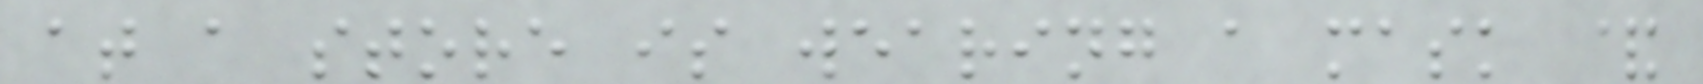at a store is wearing a mask &
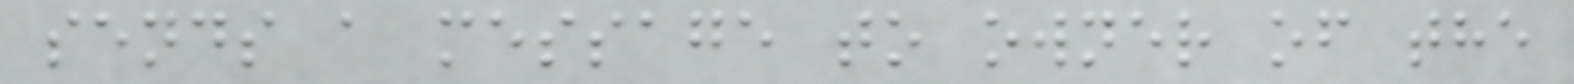sends a message to owner of the
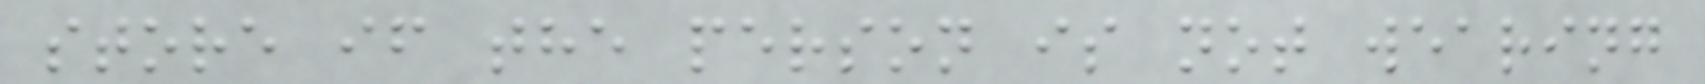store if the person is not wearing
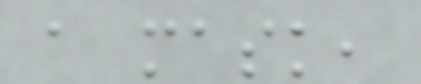a mask,
